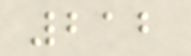212
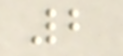2
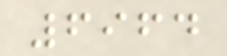6964
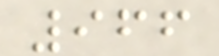966
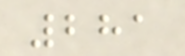281
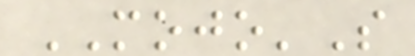MOJO'S
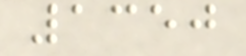1350
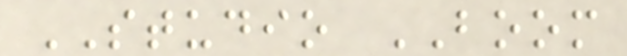STUDIO BOOM
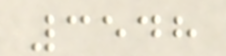3548
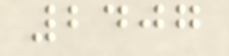2407
